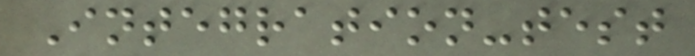Integration-test
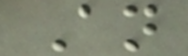An
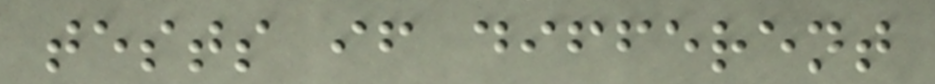tests if different
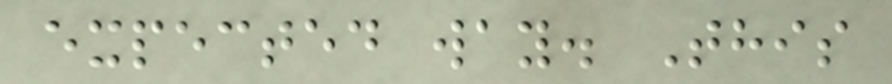expected way. This
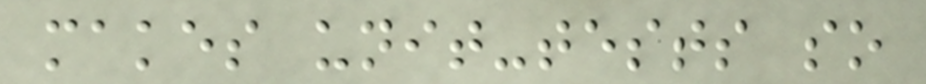makes unit-tests so
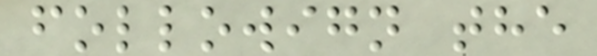followign the
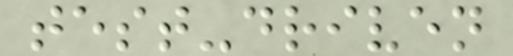test-driven
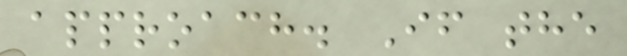approach. If the
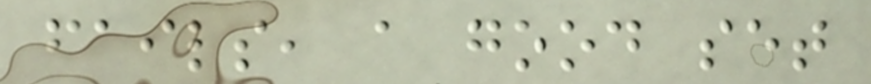fails, a good set
